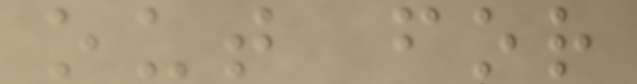out for
